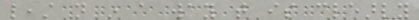least not in a way that is clearly
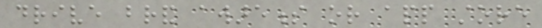drive brand awareness or app store
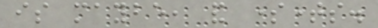is maybe, and sometimes.
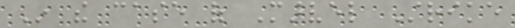In the case of Marvel Strike
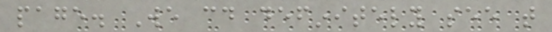page. We could definitely see that
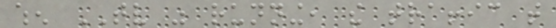when TV was running, the traffic that
